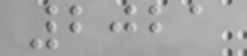2021
